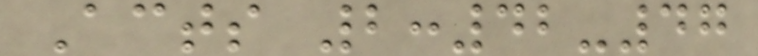Acts 2:42-47
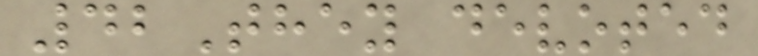42They devoted
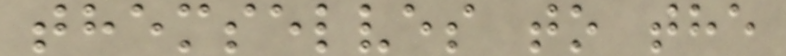themselves to the
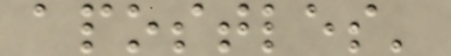apostles'
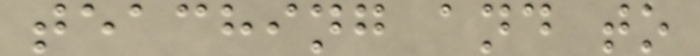teaching and to
